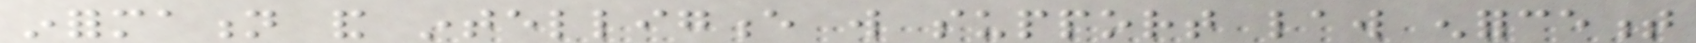information and intelligence will support law enforcement
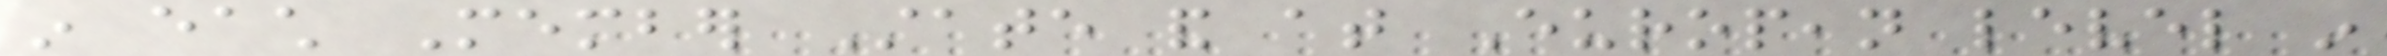in each Member State and at European level in
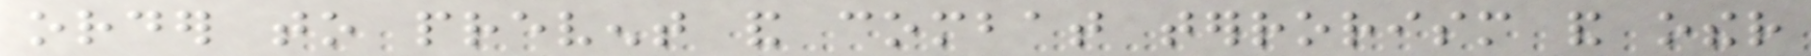order to prevent and combat terrorism and other
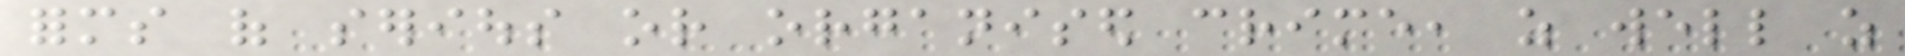forms of serious or organised crime, as well as
